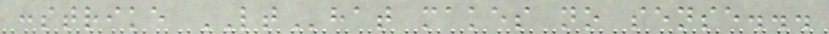:strike LThat makes no sense...
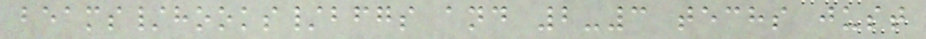beams/hooks/bfgs and 2-3 techs just
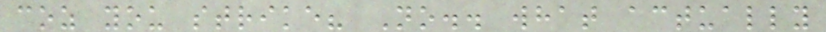coz you strike? No.. what actually
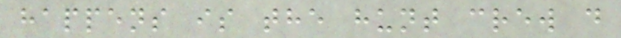happens is the hunt crew d
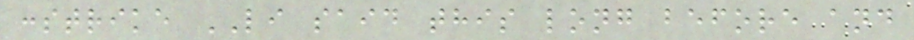:strike LI said this long before and
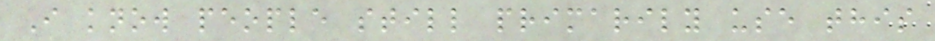I know people still primarily use this
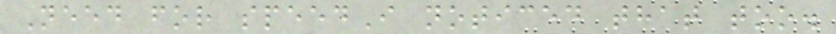Need for speedI noticed that too.
